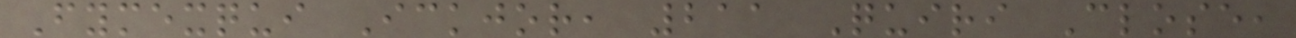Fymexqui Ickjor, 211 Quiri Close,
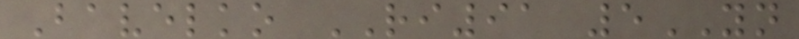Bavelko RI91 5YN
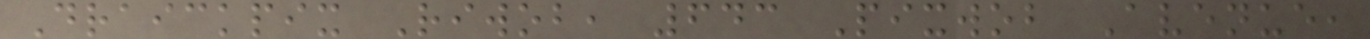Draickpix Riwob, 643 Pixwob Avenue,
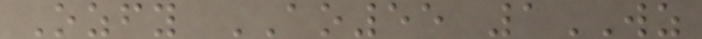Ozfy AO55 1WZ
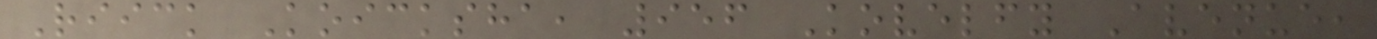Riick Koicksha, 956 Kovelfy Avenue,
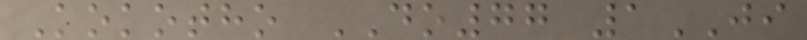Kokotho DO77 1JI
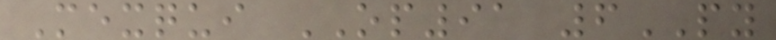Mexqui OP91 6PY
